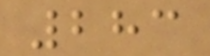283
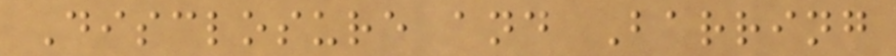Disclosure and Barring
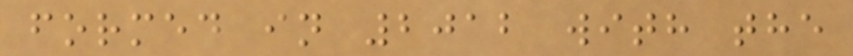formed in 2012 with the
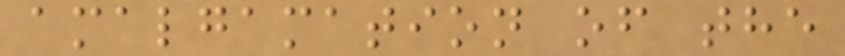amalgamation of the
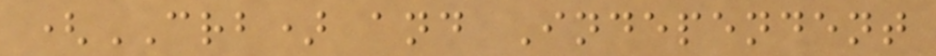(CRB) and Independent
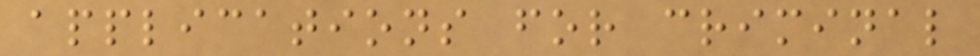applications for criminal
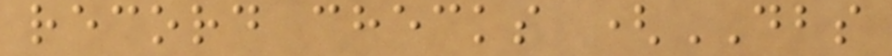record checks (DBS
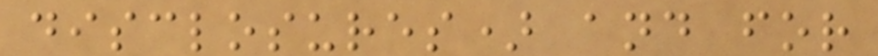disclosures) and for
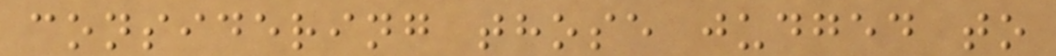considering those judged to
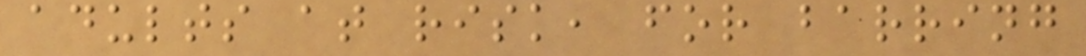adults at risk, for barring
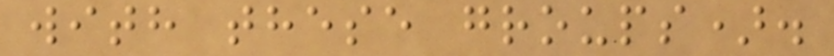with these groups).
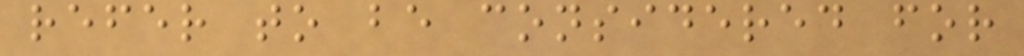refer to be considered for
